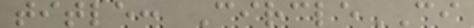title: CircleCI
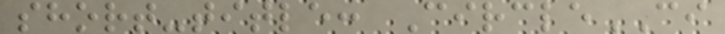short-title: CircleCI
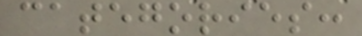categories:
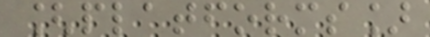[platforms]
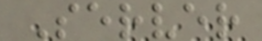Server
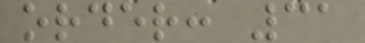order: 31
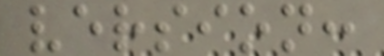version:
